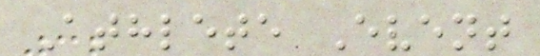Athlete Event
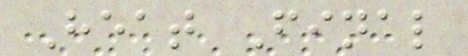Heat Final
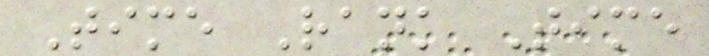Time Rank Time
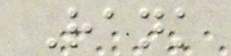Rank
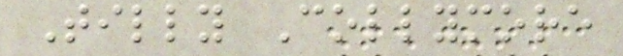Tilly Collymore
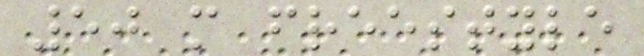50 m freestyle
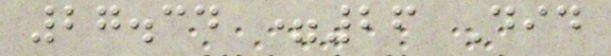27.34 =26 Did
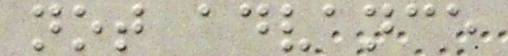not advance
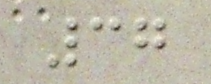37
